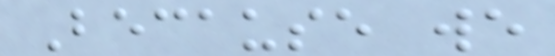Because we
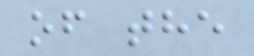of the
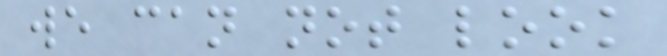we can not look
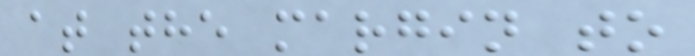at the margin to
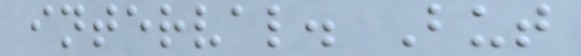interval. But
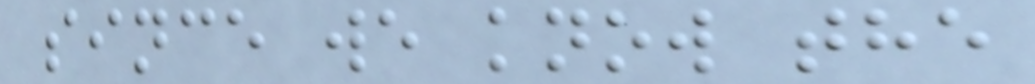since we know the
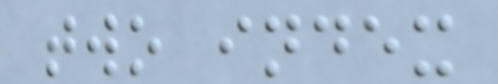two index
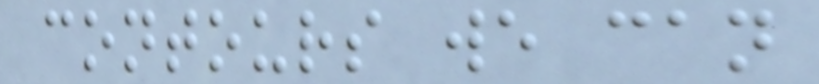contours we can
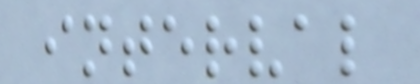interval
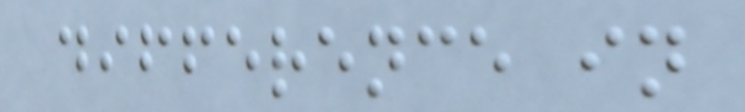difference in
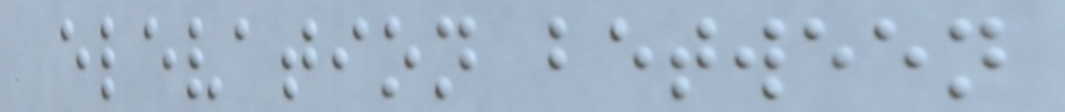elevation between
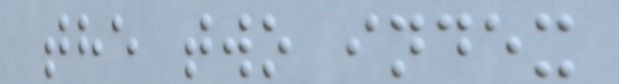the two index
